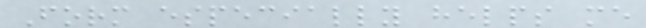Form especially helps me
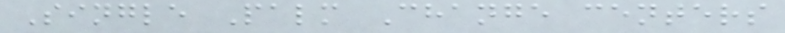Single Palm Change centers
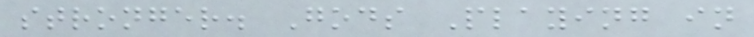stronger. Gods Playing in
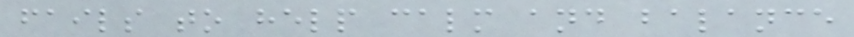fails to help calm and balance
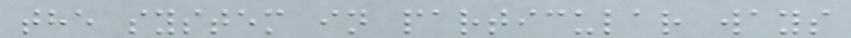the system in particular ways
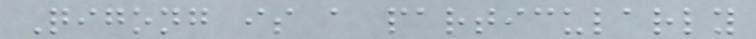Qigong is a particularly
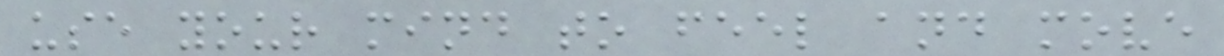use your mind to feel and move
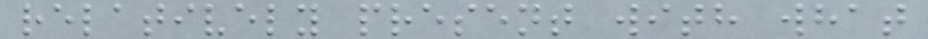relatively present with what
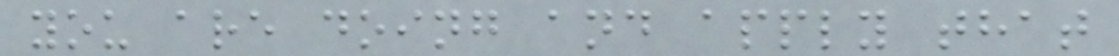you are doing and apply that
